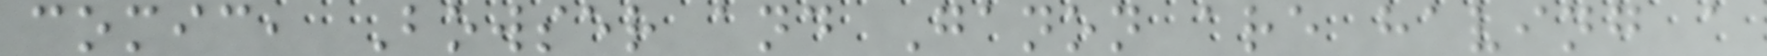comic, Bowser and Ganon are having a
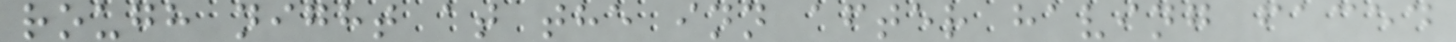rough night at the inn after having faced
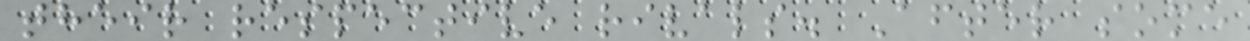their respective rivals. After some
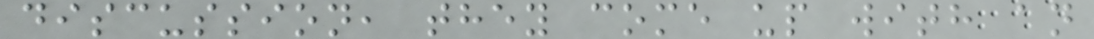discussion, they come up with an
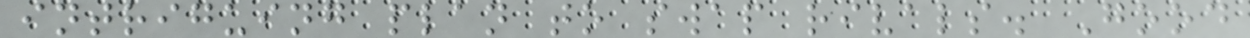intriguing plan to swap rivals. Good
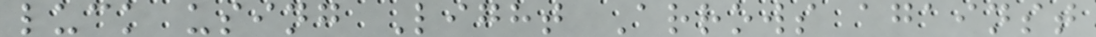luck using Light Arrows against
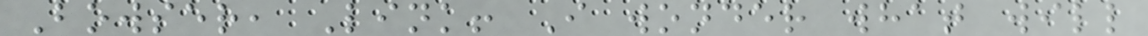Bowser, Link! I wonder what will
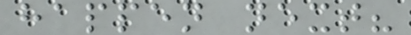happen next?
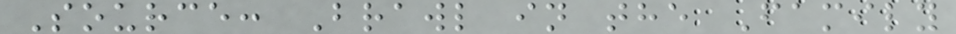Source: Brawl in the Family
